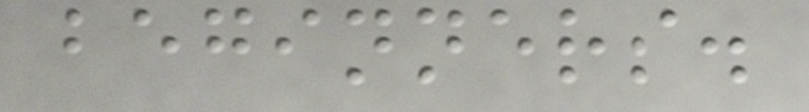beginners.
